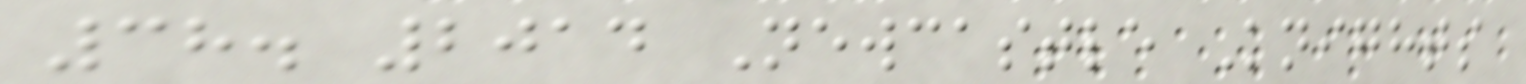38. 2014 Newcastle Knights
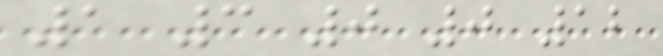1 3 0 0 12
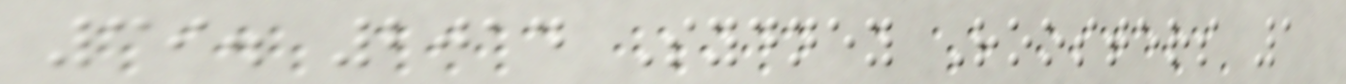39. 2014 Sydney Roosters 1
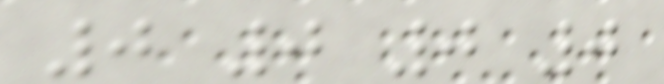0 0 0 0
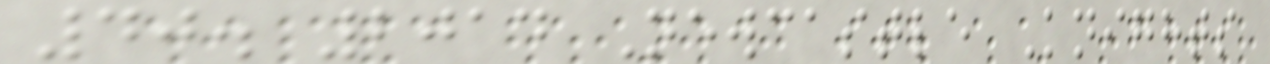40. 2014 Newcastle Knights
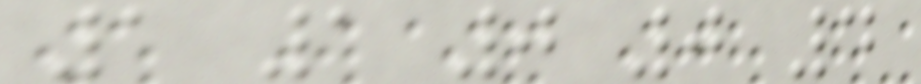1 1 0 0 4
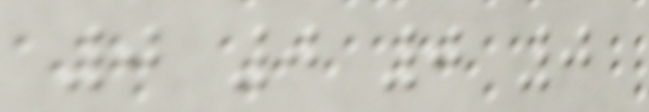0 0 0 0
